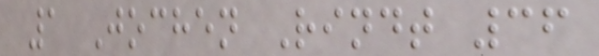1 Jochen Rindt 36
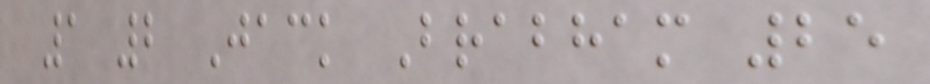1 2 Jack Brabham 25
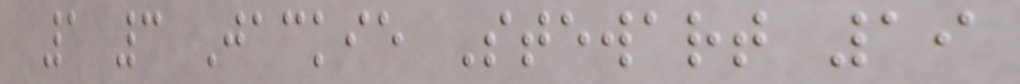1 3 Jackie Stewart 19
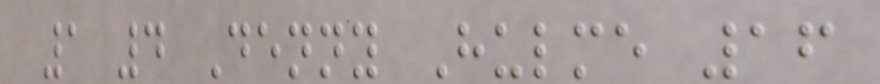1 4 Denny Hulme 16
